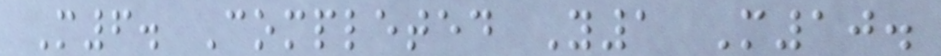M6. Completed Y1 M10.
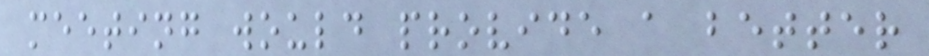meeting would provide a better
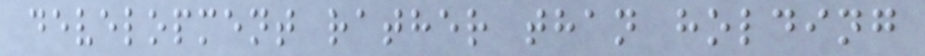development rather than holding
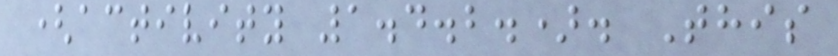(activity 1.4.2.). This
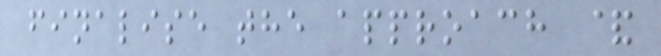finalise the approach &
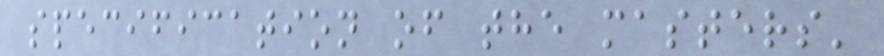specification of the masters'
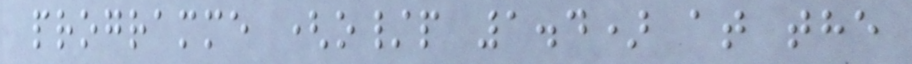programme (o/p 1.4) at the
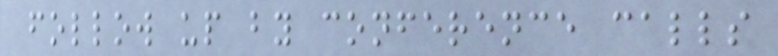follow up by conference calls
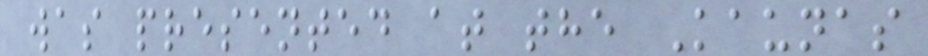was presented at the Kaunas
